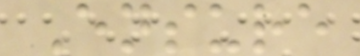Ensure
